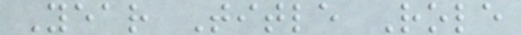Year Title Role
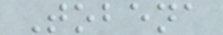Tobena
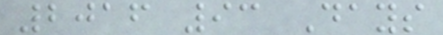2016 93 Days
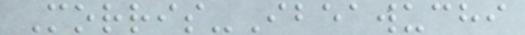Morris-Ibeawuchi
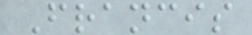Francis
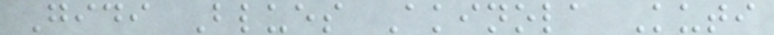Gidi Blues Akinola Kuti
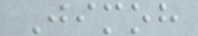Jimoh
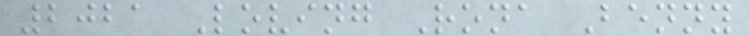2021 Loving Rona Benny
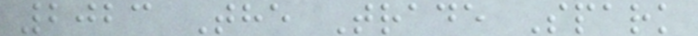2023 The Trade Spark
